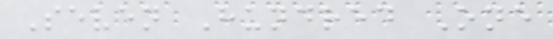Seven Hundred One
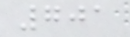701
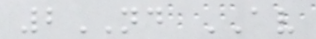2ND AV
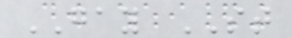GAY ST
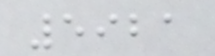5921
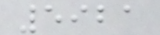5921
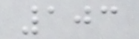103
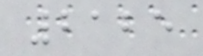2125
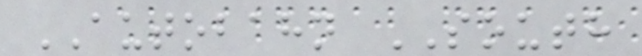AUTOBAHN SOUTH
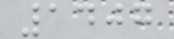1407
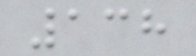138
